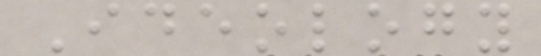Ideology
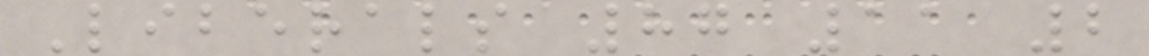Liberals 87 11 2
